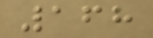168
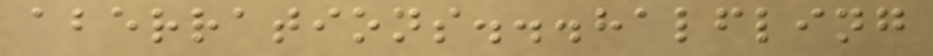aberrations...halfling
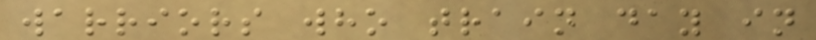warriors who train day in
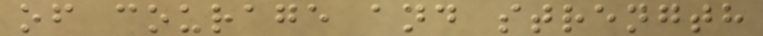of courage and strength
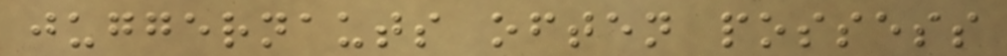juggernauts often possess
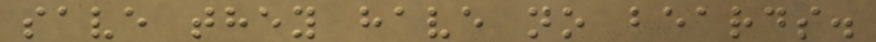save they have no beards.
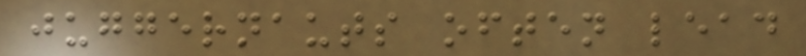juggernauts often lead
